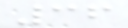36
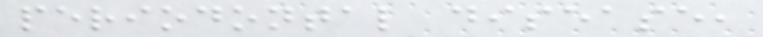periodontal disease,
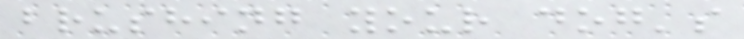brushing your dog's
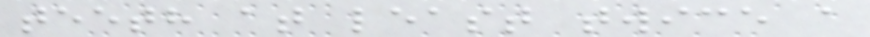teeth at least twice a
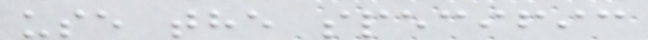use the specific
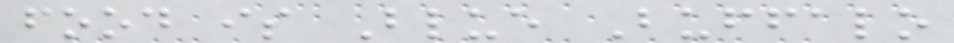food is Blue Buffalo
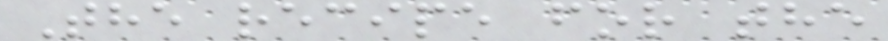The recipe for the
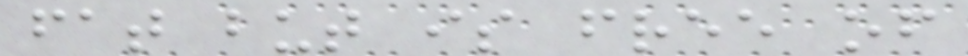fat but is free of
